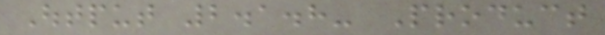Output 2.1.8- Product
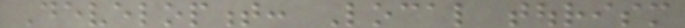Development: Local tourism
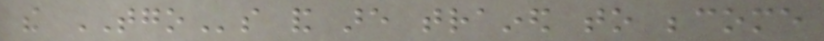the TGOs and are trained to become
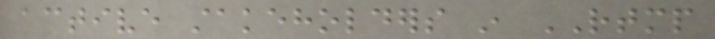active stakeholders in RTMP
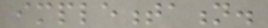implementation.
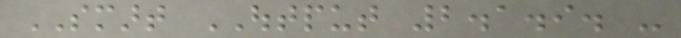SMART OUTPUT 2.1.9. -
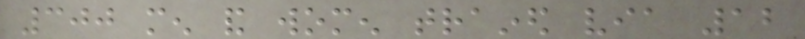300 men and women trained via 12
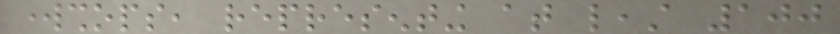workshops, representing at least 100
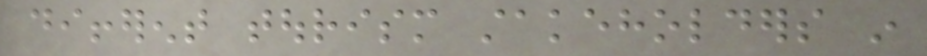different tourism stakeholders in
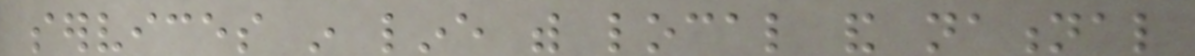services in line with local and national
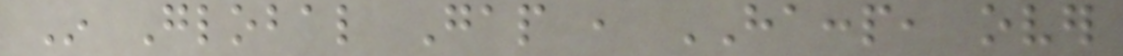In Global Gap , HACCP, over
